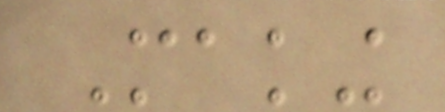Making
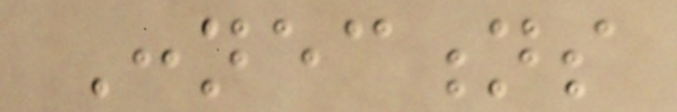Connections
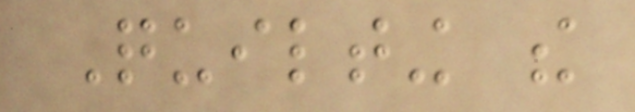Quilting the
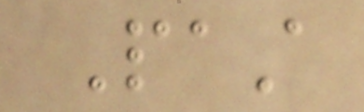Past
